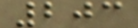203
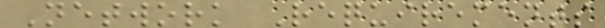Network Requirements
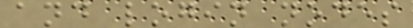and login nodes
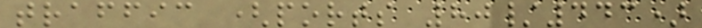traffic (ports 80/443)
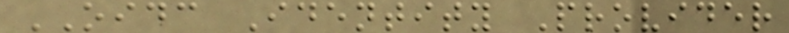OIDC Identity Provider
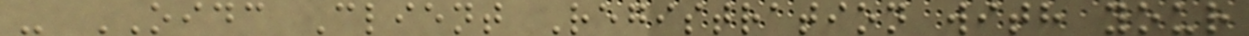- OIDC Client Registration with your
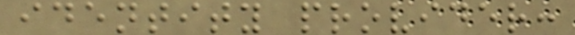identity provider:
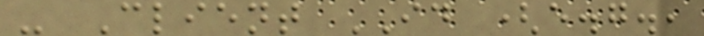- Client ID (e.g.,
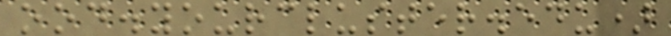ood.yourcluster.edu)
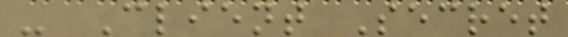- Client Secret
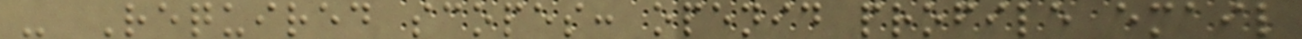- Required scopes: openid profile email
